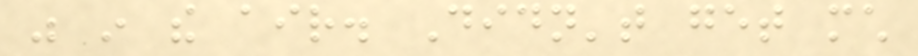was in the air. Didn't get much
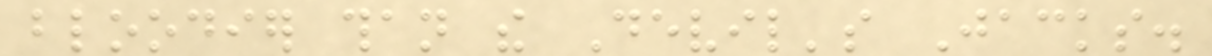bloodier than the Devil's Jacks.
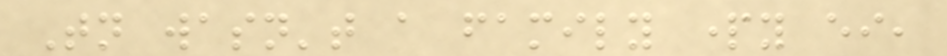Tonight wasn't a family party either,
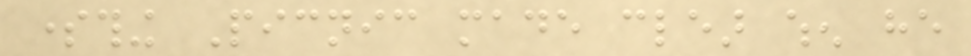something Picnic made clear when he
